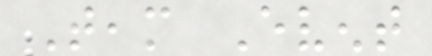Team Event
